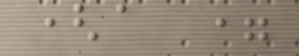(a =
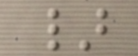}
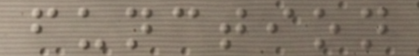function
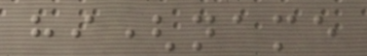hi(name
